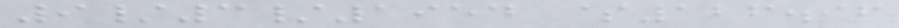9/3/1954 $126.96
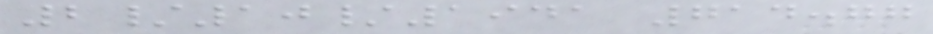2/10/1941 714.77
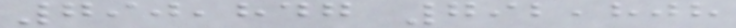790,847 792,808
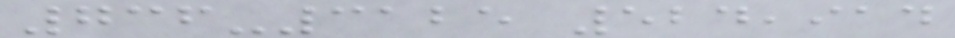736-3125 524,914
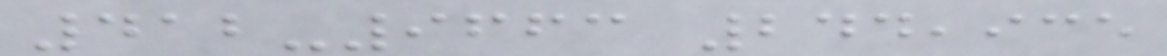412-9663 244,935
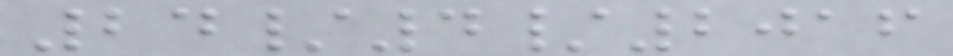24/4/2016
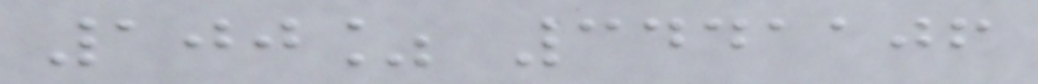100% 3441106
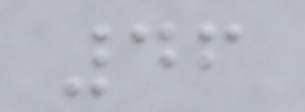46
